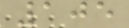105
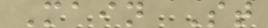Main St
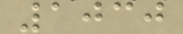1030
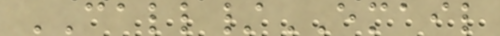CALL/EMAIL
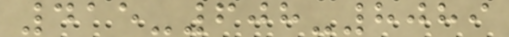415-608-8089
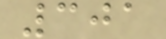301
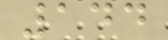144
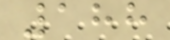188
